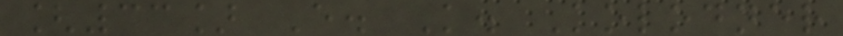[33] E. K. Kolodner
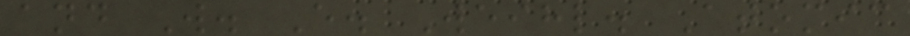and W. E. Weihl. Atomic
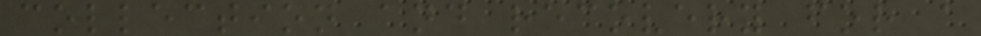collection and recovery for a
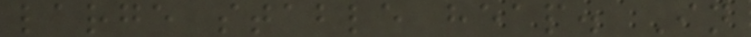large stable heap. In
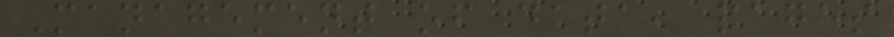Management of data, pages
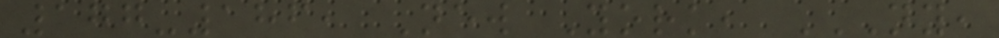177-186, New York, NY,
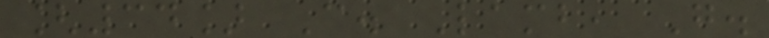[34] C. Lamb, G.
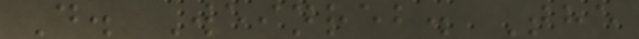D. Weinreb. The
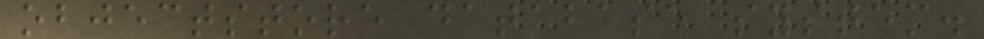objectstore database system.
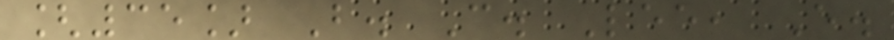[35] B. C. Lee, E.
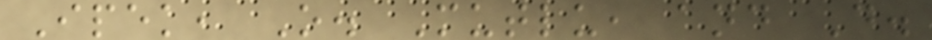Ipek, O. Mutlu, and D.
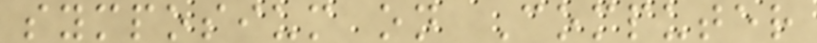symposium on Computer
